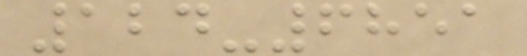124-6851
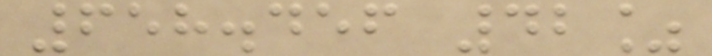658.456 42%
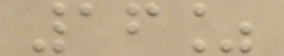16%
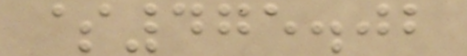$475.02
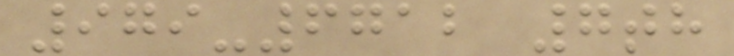979-6712 7th
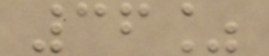36%
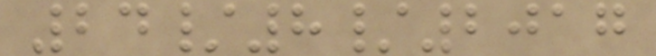24/8/2017
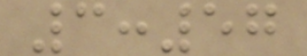3:57
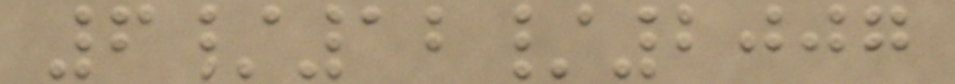6/12/2007
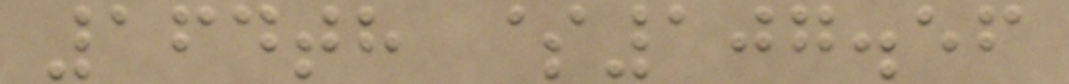164th $107.56
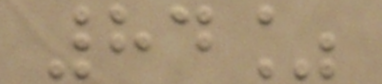84%
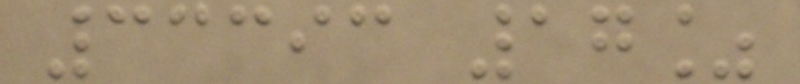33393 17%
